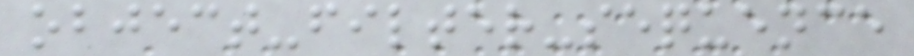object-filter-sequence
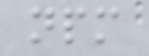npm
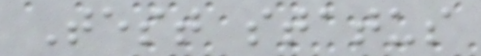Test status
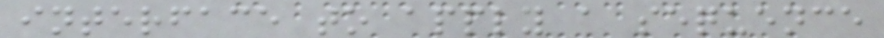interface to apply a sequence
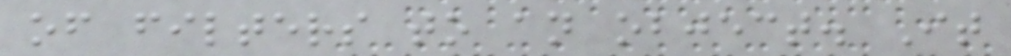of filters to an object. It
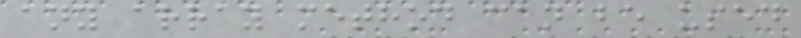any array method can be used
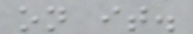on it.
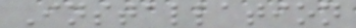Installation
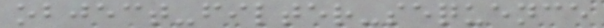object-filter-sequence
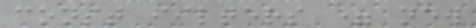const filters = new
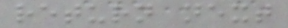return next
